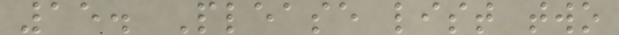15. Please list two
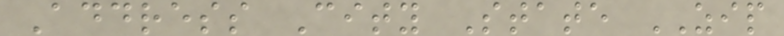Address City State ZIP
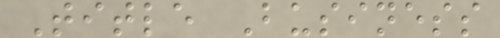Title Business
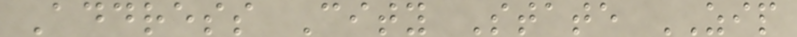Address City State ZIP
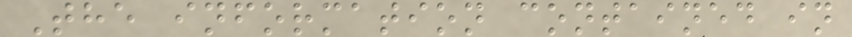The information contained in
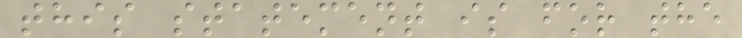this statement is for the
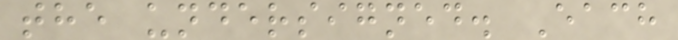the undersigned. Each
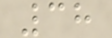38
